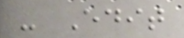- Edit
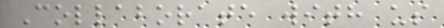Collaborate with us
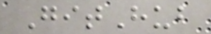GitHub
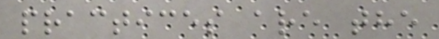practices are the
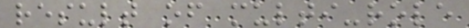result of multi-role
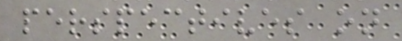perspectives on
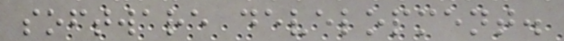software development.
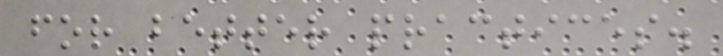for better practices.
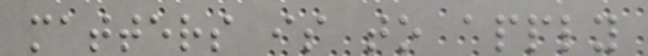matters is to apply
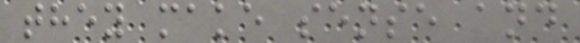they make sense and
